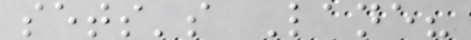sets's Lane?
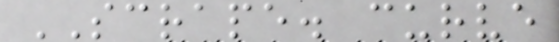SCRAPE. curve
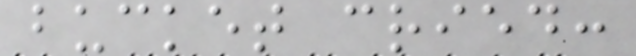bucket cried:
